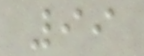99
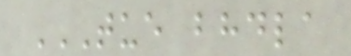TUE BHDLA
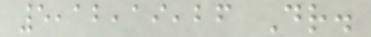5,12,19,26 Dr.
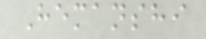Hemanshi
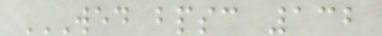WED BPSC 132
